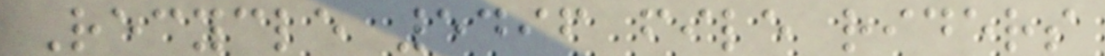Recycle 5496 file riders
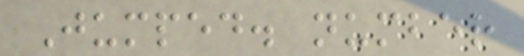Jumped. number
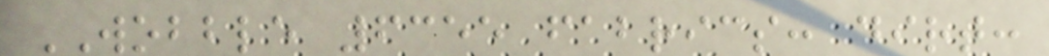WOBBLE 6355 fabrics: dirt:
